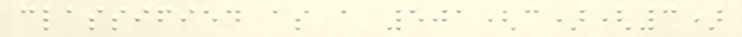classified as a 501(c)(3)
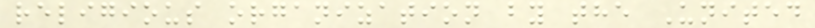religious organization by the United
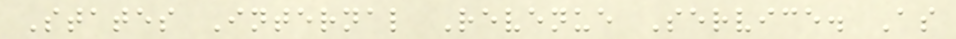States Internal Revenue Service. As
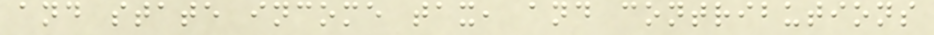and state income tax, and contributions
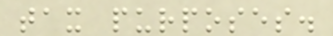tax purposes.
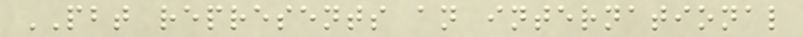PBT represents an international
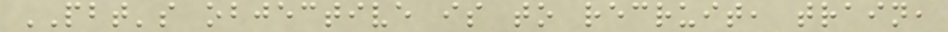PBT's objective is to recruit, train,
